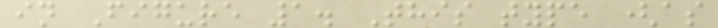in Figure 1. This type (as
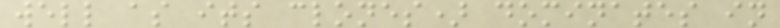well as its clones) dominates in
